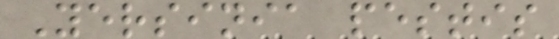Yersinia pestis
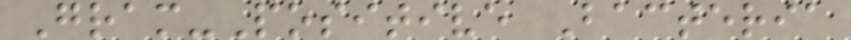Gram-Positive Bacteria
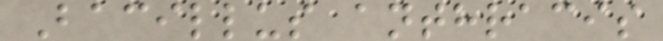Bacillus anthracis
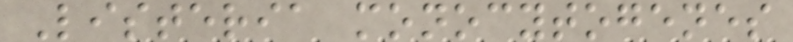Listeria monocytogenes
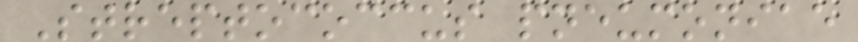Streptococcus pneumoniae
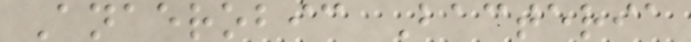Anaerobic Bacteria
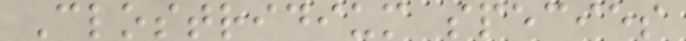Clostridium species
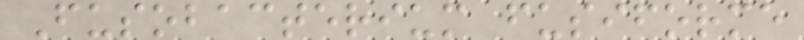Fusobacterium fusiforme
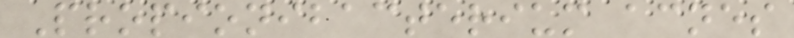Propionibacterium acnes
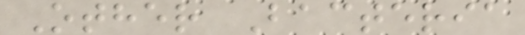Other Bacteria
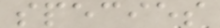species
